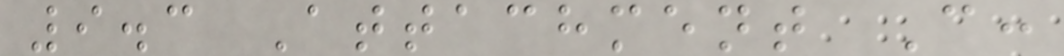9.3 Attachment C:
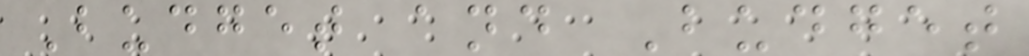Budget and Budget
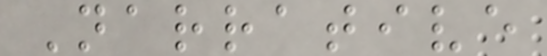Narrative
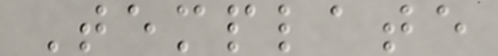Template
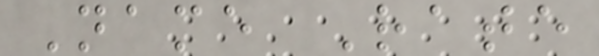Name Rate
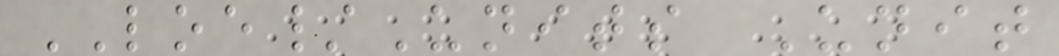LOE/Units Unit
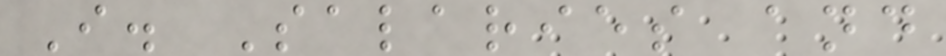I. Salaries and
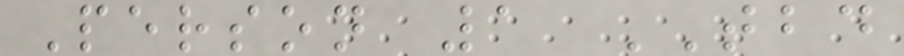Person 1 TBD
